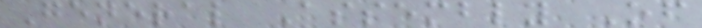General Assembly Of
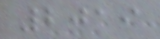2019
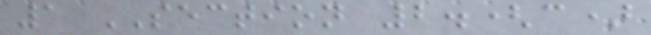1 SECTION 2.(c)
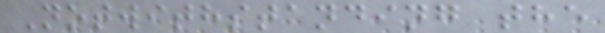Notwithstanding the
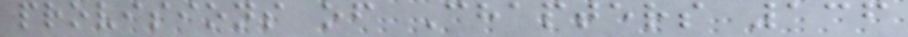provisions of Chapters 136
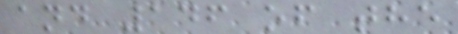and 146 of the
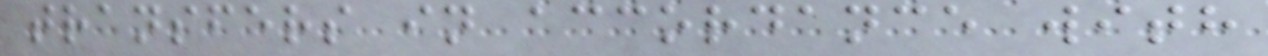transfers in accordance with
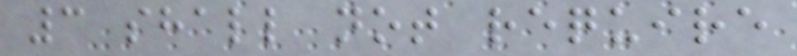3 shall not require
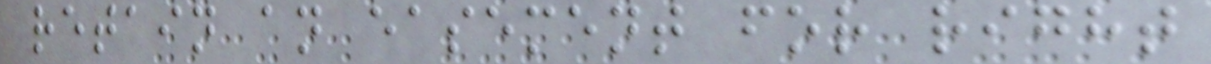retain an easement for right
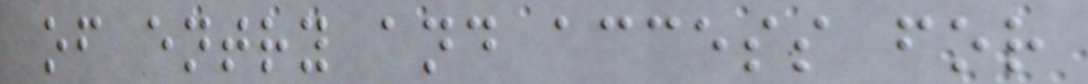of entry and access for
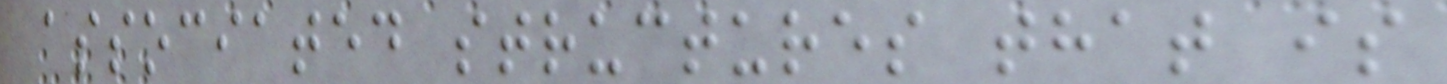associated structures that is
